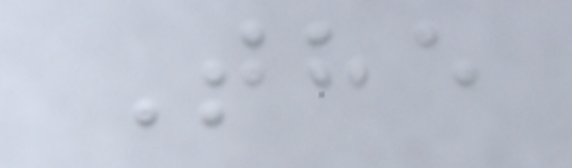The
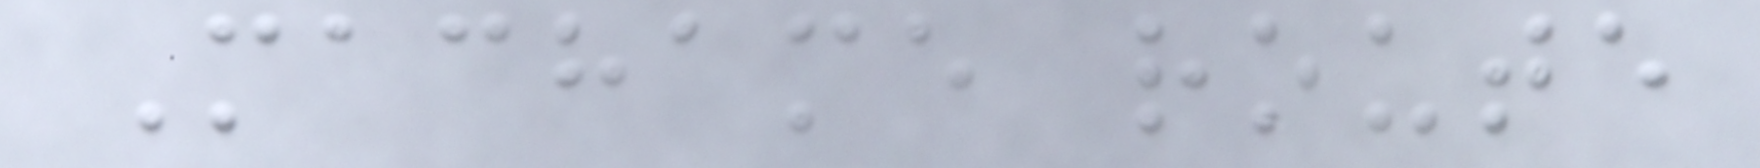Machame route
